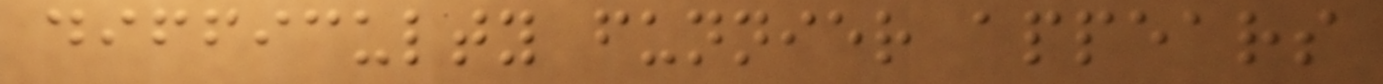difficulty funnier appears
